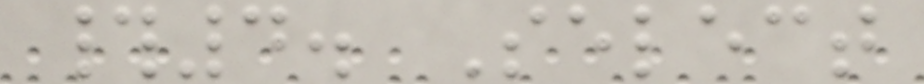#4. Select
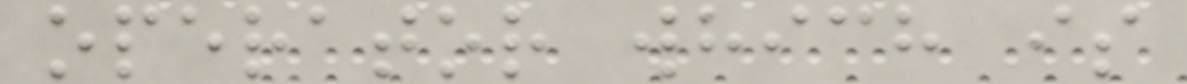operator which is
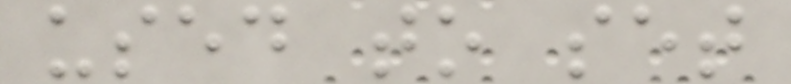used to set
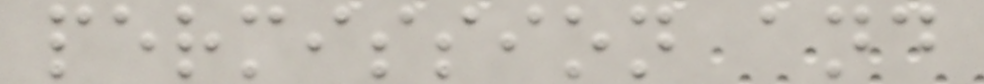permission and
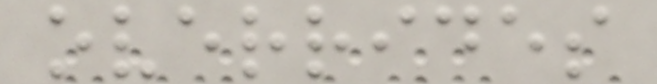overrides
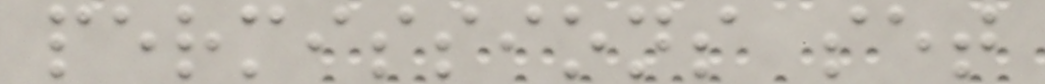permissions set
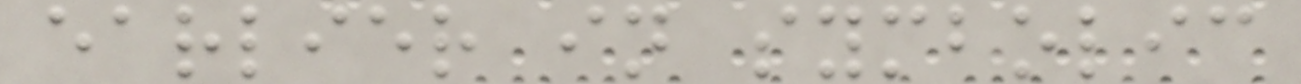earlier in symbolic
